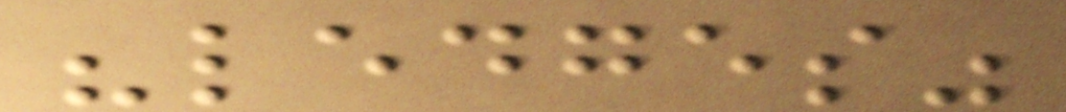"ledges"
